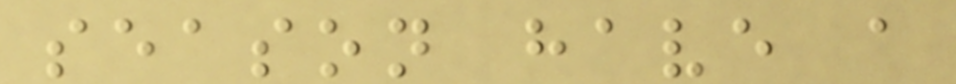season have a
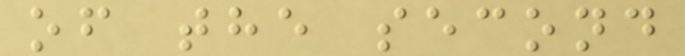of the second
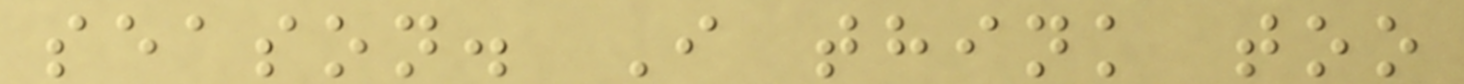season. I think too
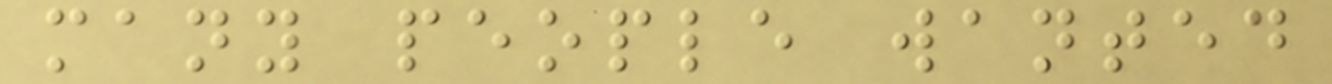many people wanted
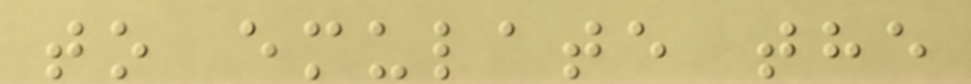to emulate the
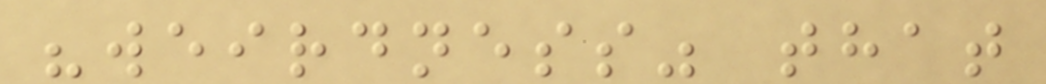"weirdness" that
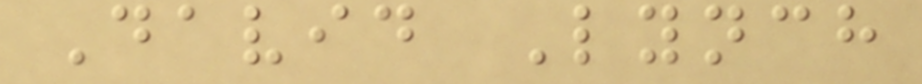David Lynch
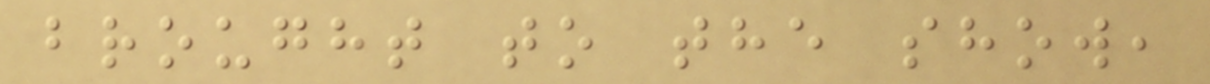brought to the show,
